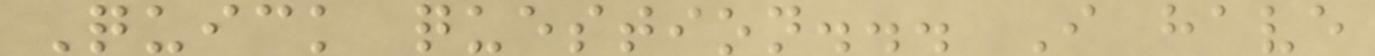Quick question... I have
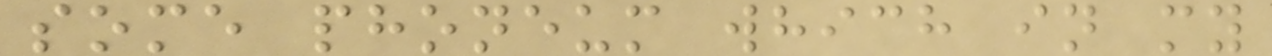some phoneum which in my
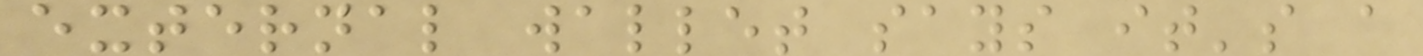external wallet says it's a
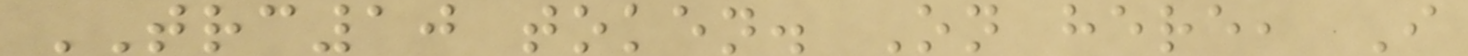TRC10 token. On here, I
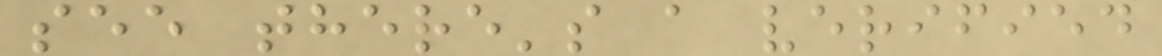see there's a verified
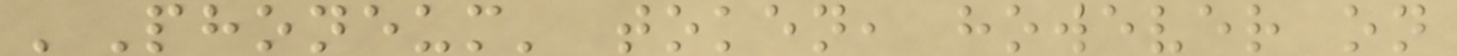'Phoneum' token, however on
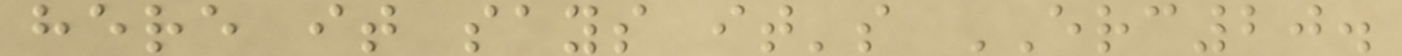here it says it's ERC20.
